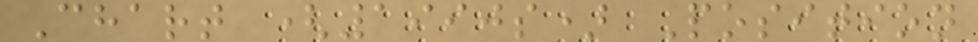Chart (1990s) Position
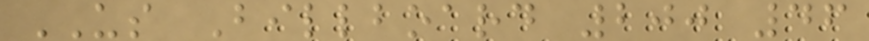US Billboard 200 46
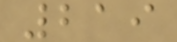219
